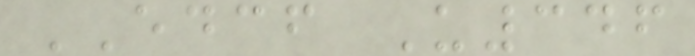EDCF U346
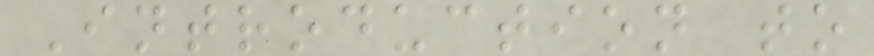Introduction to
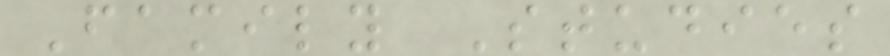Family Studies
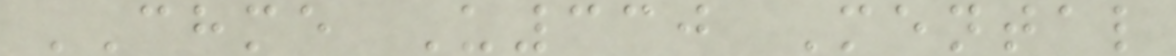CHME U330 Mental
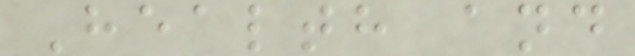Health and
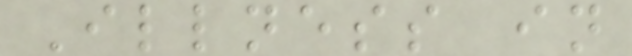Illness in
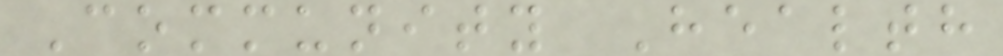Community Health
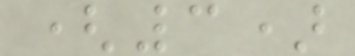(3)
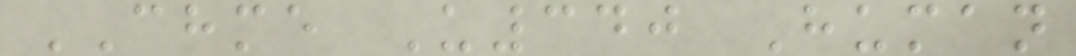CHME U340 Human
